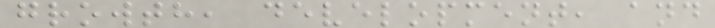growth, development, and
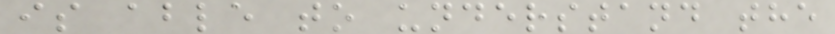is able to understand the
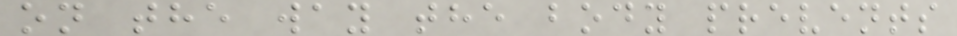on the way the body prevents
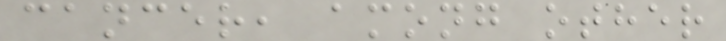cancer, among other
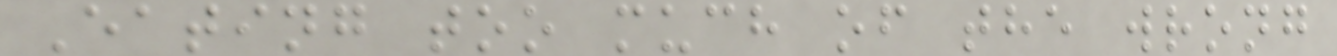Eating too much of the wrong
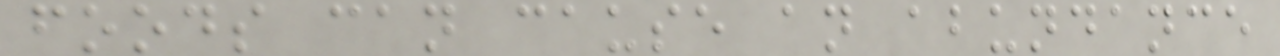foods can cause an abundance
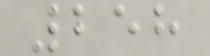258
